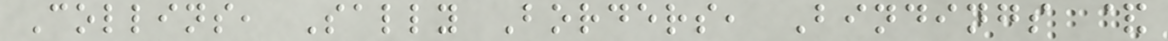Collins, Sally Borders, Bindings &
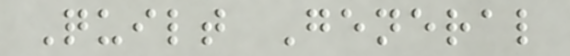Quilt General
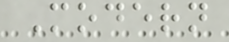Modern
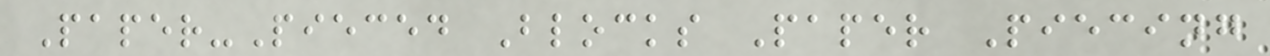Paper-Pieced Blocks Paper Piecing
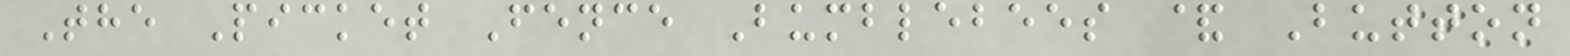The Picket Fence Bumblebees & Button
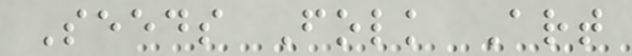Seeds Folk Art
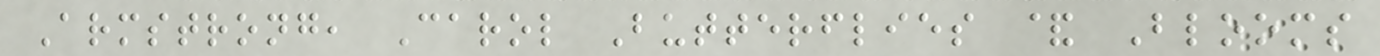Armstrong, Carol Butterflies & Blooms
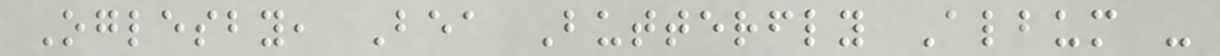Oglesby, Bea Butterfly Album -
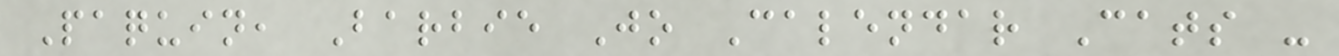Paquin, Barbie Jo Calendar Cats -
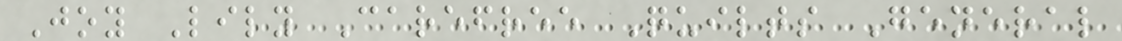Joy Lily Carefree Quilts General
